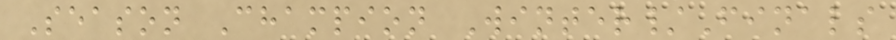Season Champion Winter/Finals
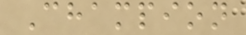Champion
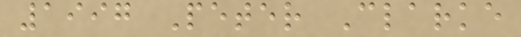1997 Peter Clarke
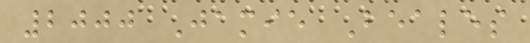2000 Jamie Beales
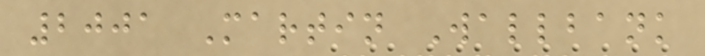2001 Martin Wallbank
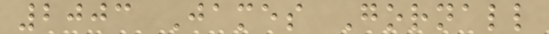2003 James Gornall
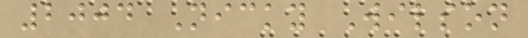2004 Nicky Wilson
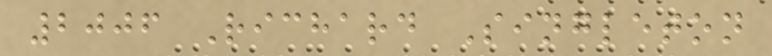2006 Richard Singleton
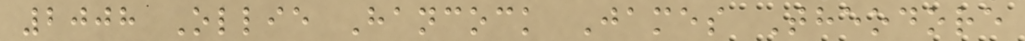2008 Ollie Hancock James Theodore
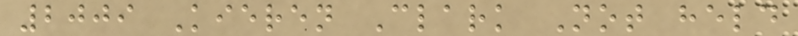2009 Kieren Clark Not held
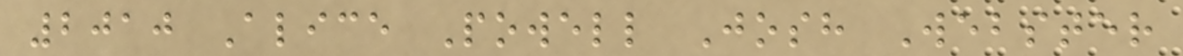2010 Alice Powell Josh Webster
